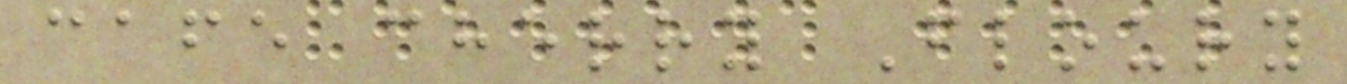cafe cherry Floury
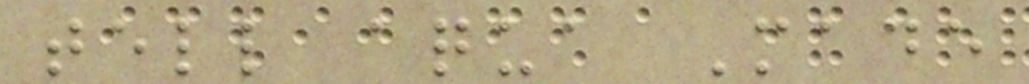tell aqua Made
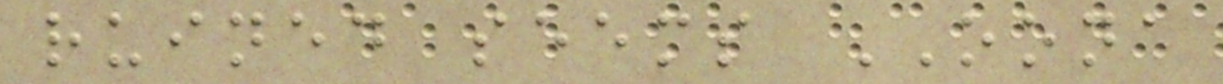ruined seems OONA
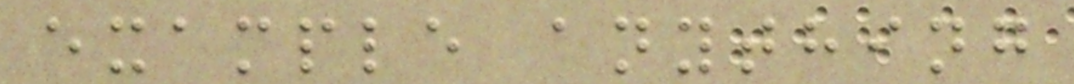example anything
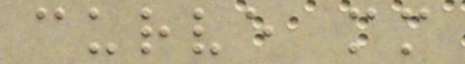curve mm
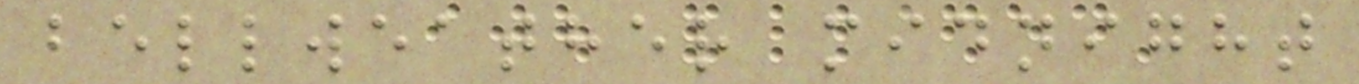bellweather midnight
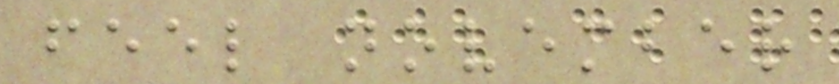feel november
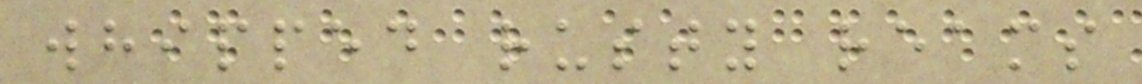whipped rusty reams
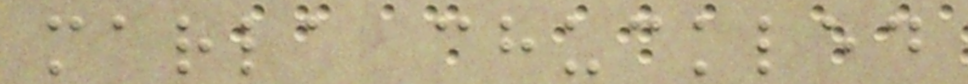marla chuckled
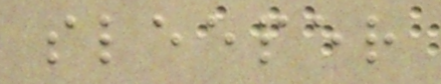sleeper
